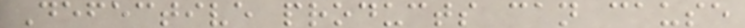Defective products can cause
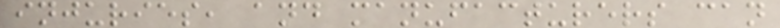injuries, and manufacturers can
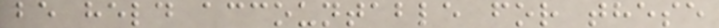be held accountable for these
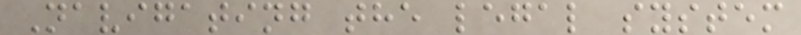Navigating the legal system
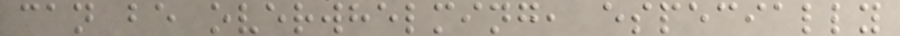can be overwhelming, especially
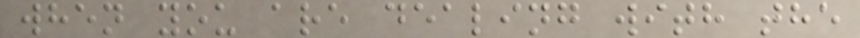when you are dealing with the
